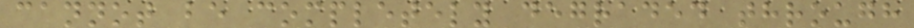cannot be completely degraded through
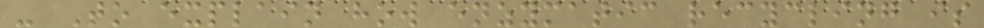- To explain how enzymatic recycling is
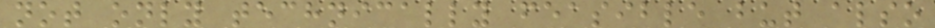not only technically feasible but also
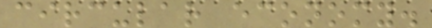circular economy.
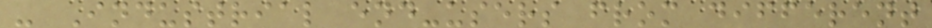- Industrial end-users from different
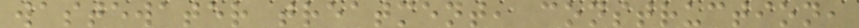wastewater treatment, construction,
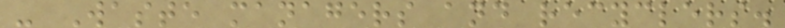- Waste managers and recyclers.
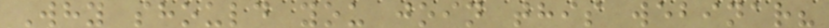Why should you join this webinar?
